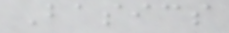Basics
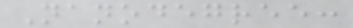Nanodegree:
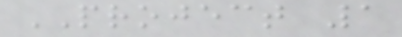PROJECT 1
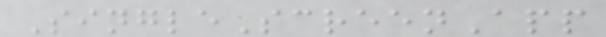SingleScreenApp
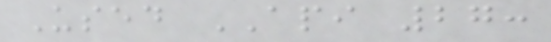Used API 27:
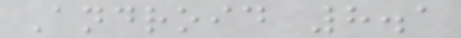Android 8.1
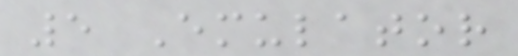5 Emulator
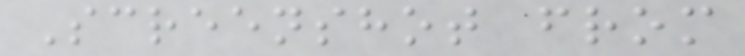Screenshot from
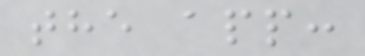the app:
